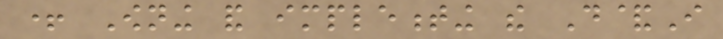+ Owning and implementing the D&I
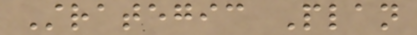Strategic Plan
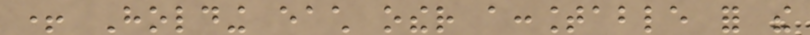+ Holding each other accountable for the
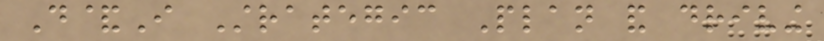D&I Strategic Plan and driving
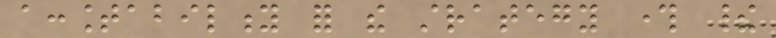accountability for the strategy through their
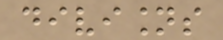divisions
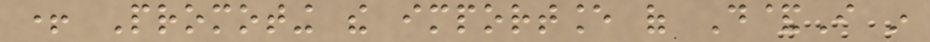+ Promoting the importance of D&I in
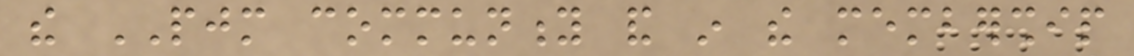the PJM community and in the membership
